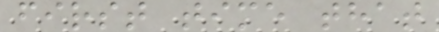first time that
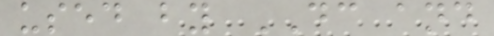used by DC and
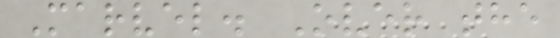Marvel. Over the
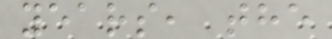years, the
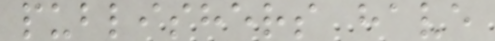publishers have
